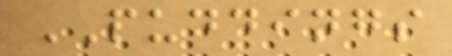PUDDINGS
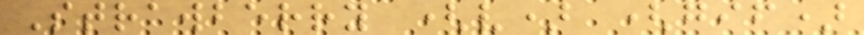Strawberry (v) (gif)
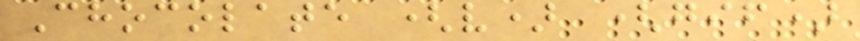Chocolate (v) (gif)
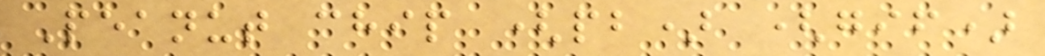Peanut chip (pb) (gif)
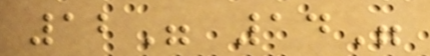12" 14"
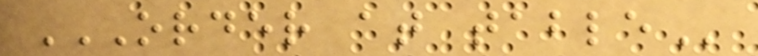ORDER AT TABLE
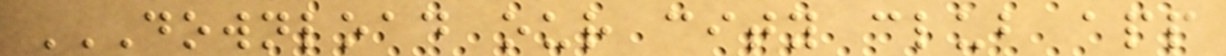DOWNLOAD OUR CITY CLUB APP
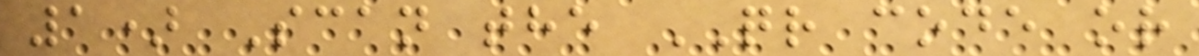1) Scan the QR code or
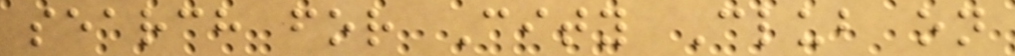search for City Club on
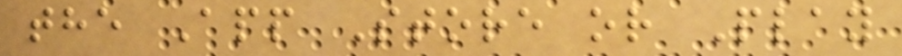the App Store or Play
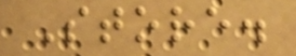Store.
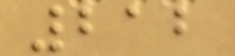212
